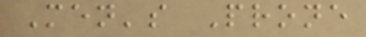Men's Prone
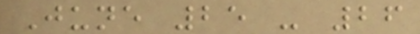June 25 - 26
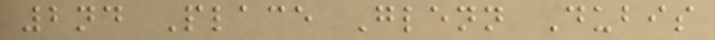2nd Place Glenn Dubis
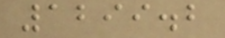1299.2
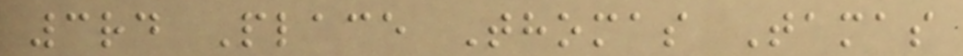3rd Place Thomas Tamas
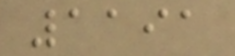1191
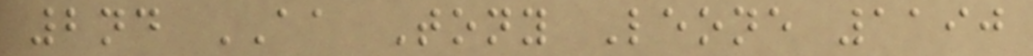2nd AA Tony Leone 1190
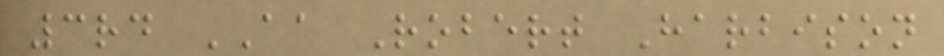3rd AA Robert Harbison
